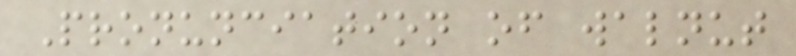Pronunciation of walnut
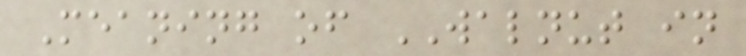Meaning of WALNUT in
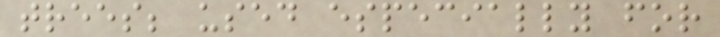trees; used especially for
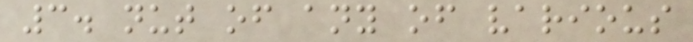3. nut of any of various
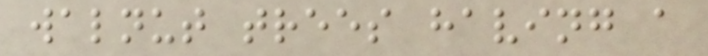walnut trees having a
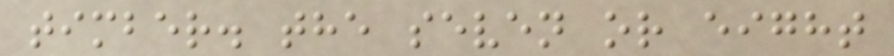timber. the seven or eight
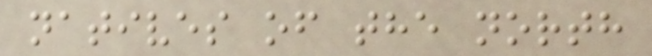natives of the north
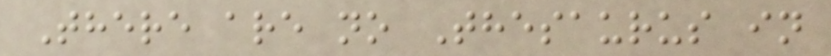There are no Thesaurus in
